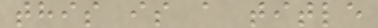this is a title
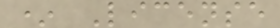* License
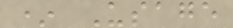* Usage
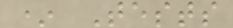* Tests
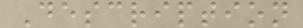Description
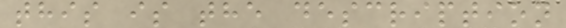this is the description
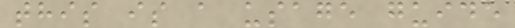this is a usage guide
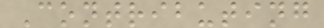Contributing
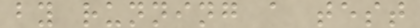by running a test
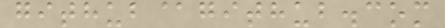github@github.com
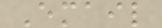Email
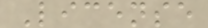License
